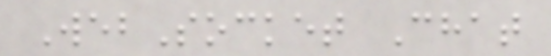WebSocket Chat
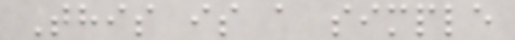This is a simple
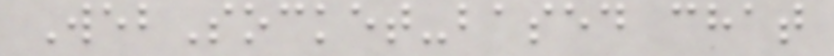WebSocket-based chat
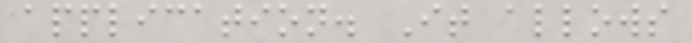application. It allows
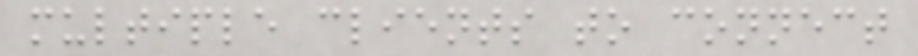multiple clients to connect
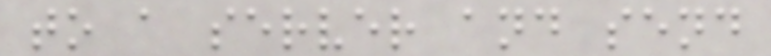to a server and send
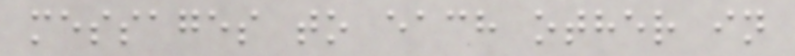messages to each other in
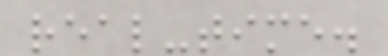real-time.
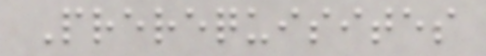Prerequisites
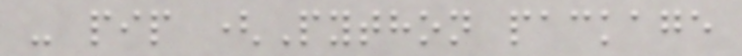- pip (Python package
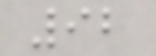92
